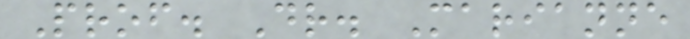Prof. Dr. Marianne
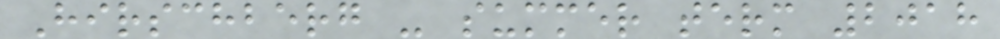Hirschberg - summer term 2018
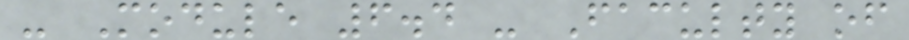- Module 6.4 - Faculty of
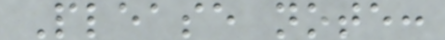Please note:
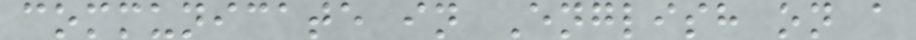communicate in English on a
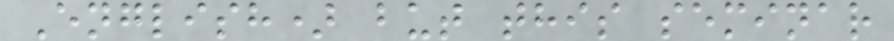English) but this seminar
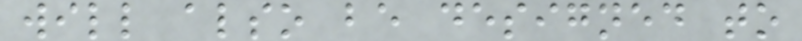will also be designed to
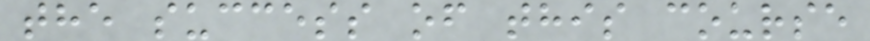the success of this course
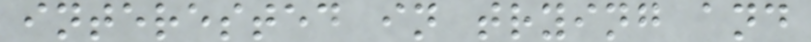interested in trying and
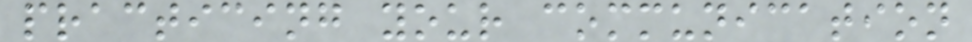practicing your communication
